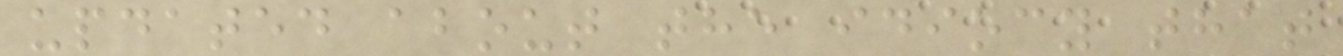updated about the idiocy that
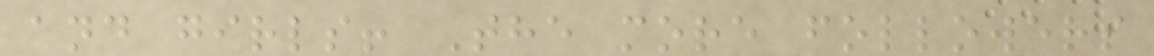and girls! The more followers
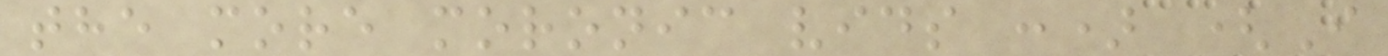the more moronic vids :) (I
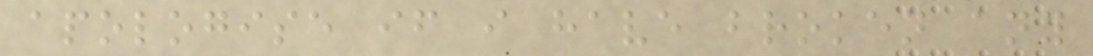apologise if i have broken any
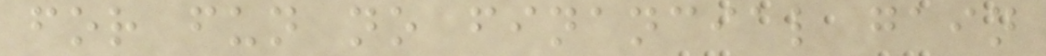for fun no financial gain
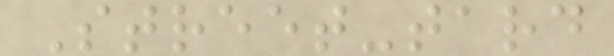Street-tard
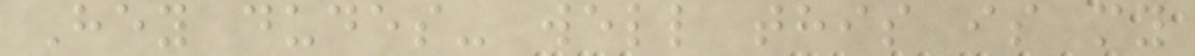Hey dudes- well this is my
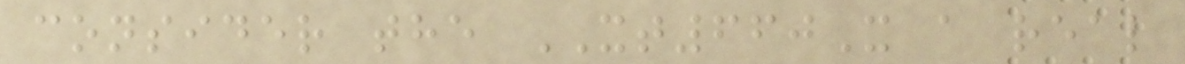consider the XT660X a real
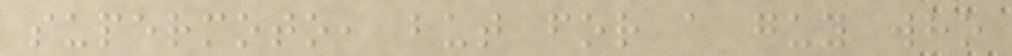supermoto, but for a guy who
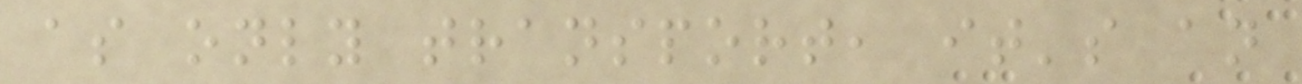as only transport, it's an
